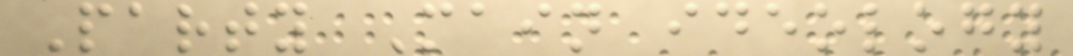Party Main ideology
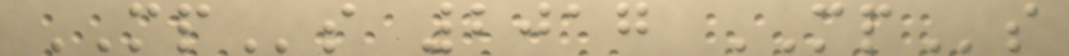MPs 2017 MPs
